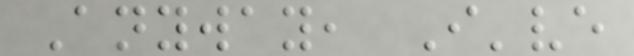Anyway, I've
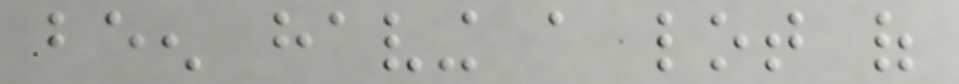been having a lot of
